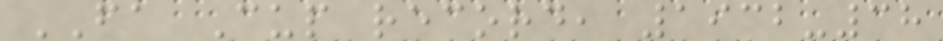FA Cup record, 1932-38
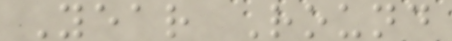Year Round
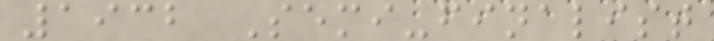1932 Semi-finalist
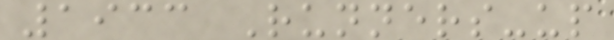1933 Runners-up
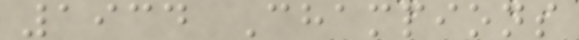1934 Champions
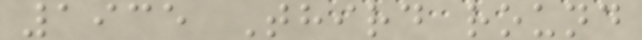1935 Third round
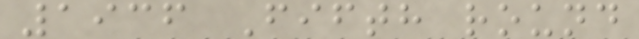1936 Fifth round
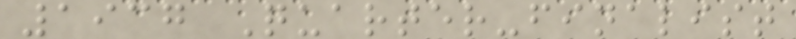1937 Quarter-finalist
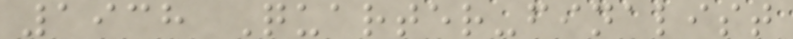1938 Quarter-finalist
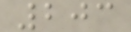203
